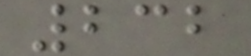232
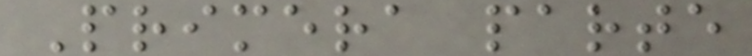Primera parte
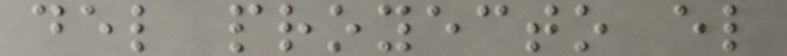del proyecto el
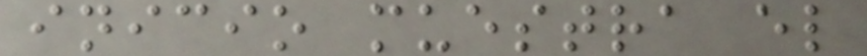inicio muestra el
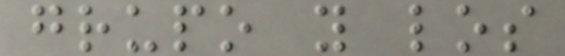grupo y los
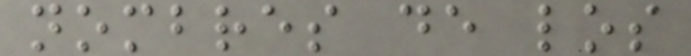nombres de los
